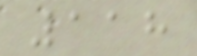118
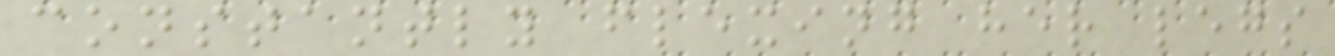constantly flexing her legs
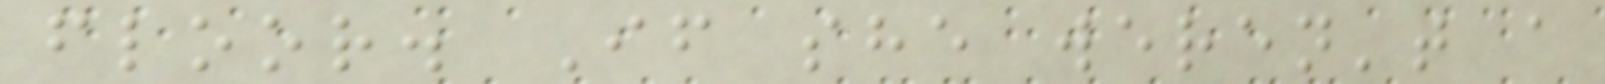floor. If she weren't a
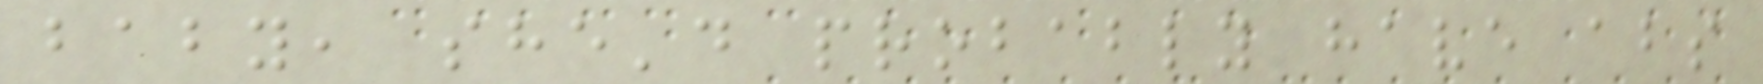baby, she'd probably have abs
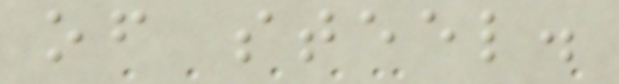of steel.
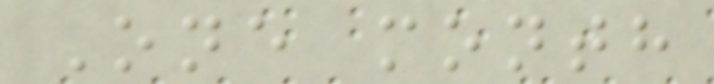One month
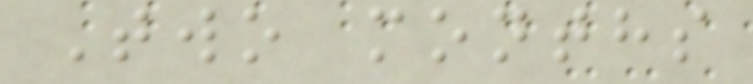Two months
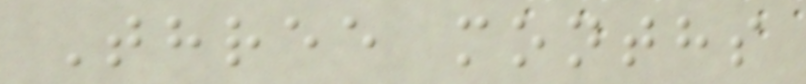Three months
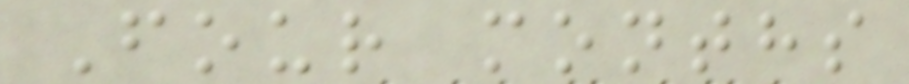Four months
